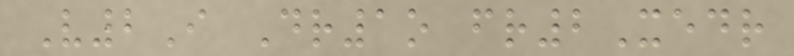V2I Dr1o fr2Xedr
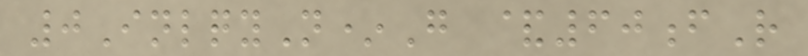0InlqyN*G &60fR
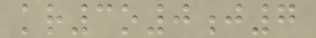kr3o0j7
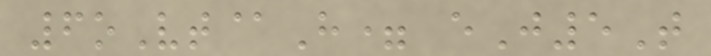6oVt@H= eJ5T
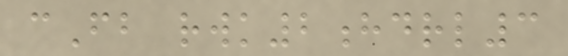cFb rwk2hdrl3
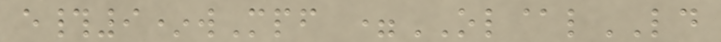e#9*wMpf =OL@lLD
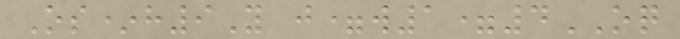Os*h9Y j=w1=4OQ
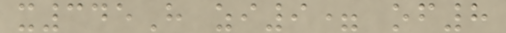x345H zi9= of8
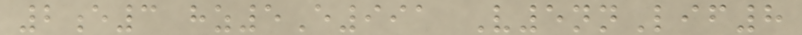2e3 hz5E991 V5nnLif8
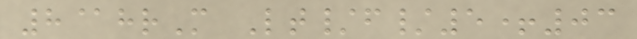8@hrM Lt/f/5+03
